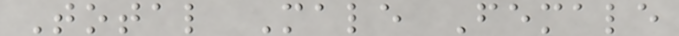Total Male Female
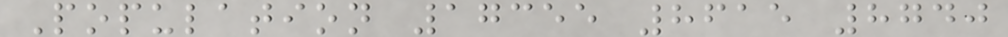Population 17355 8615 8740
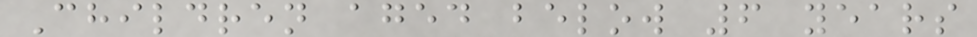Children aged below 6 years
